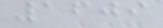1609
